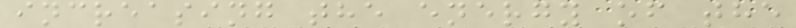increasing the energy of the
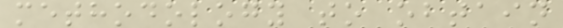methodology to obtain
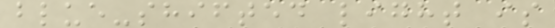blue-shifted light is
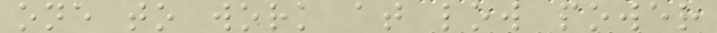one to work at low power
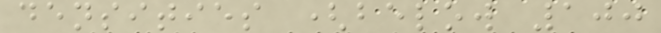densities (below 100
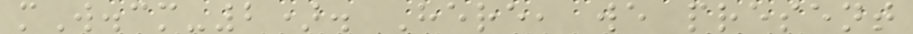mW.cm-2). Here, we present
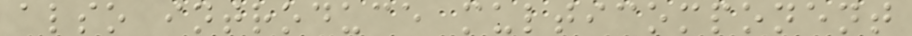also introduce multicomponent
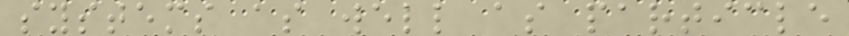systems as well as particle
